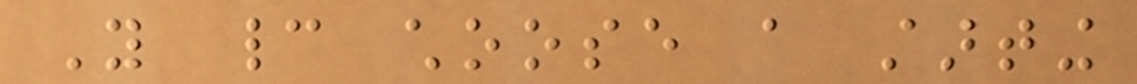You cannot choose a starting
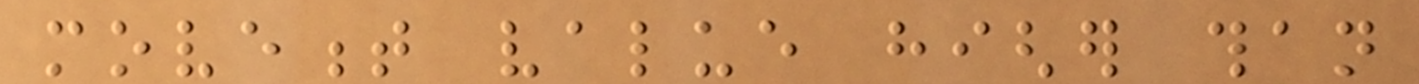movement value higher than
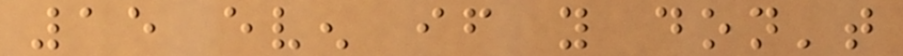15 even if you don't
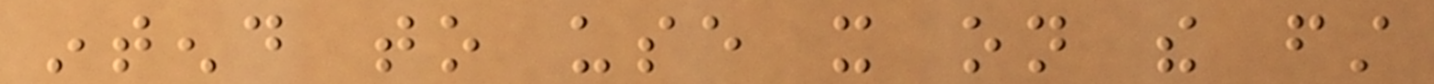intend to use it on the first
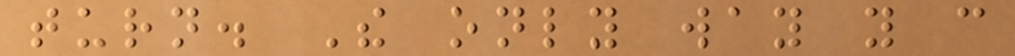turn. The only way you can
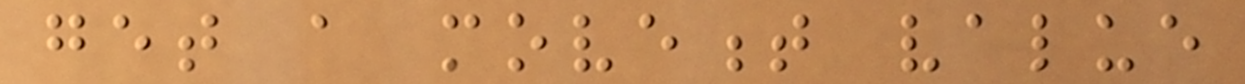get a movement value
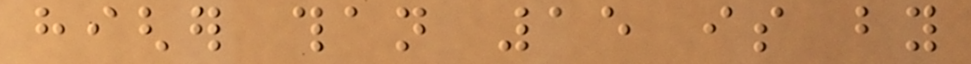higher than 15 is by
